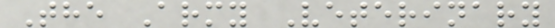The Army Veterinary
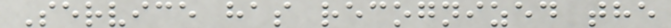Service has recognized the
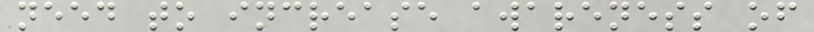need to increase awareness of
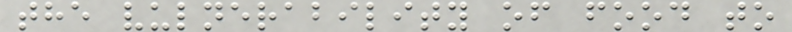the vulnerability of food to
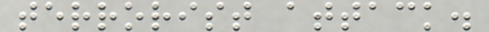terrorist attack.
